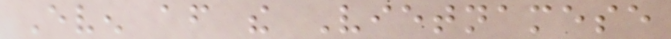Even after the Vietnamese
